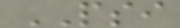PSI
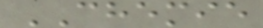CHEMIE
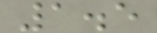1.5
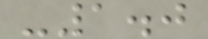-1.0
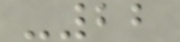-22
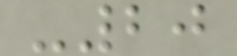-20
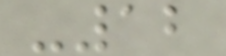-12
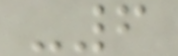-6
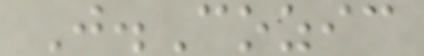J.Cozic
